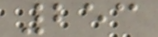253
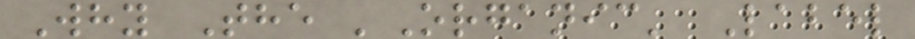Why The 'Organic' Label
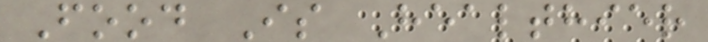Food Is Healthier
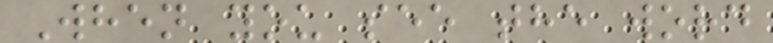When you see the word
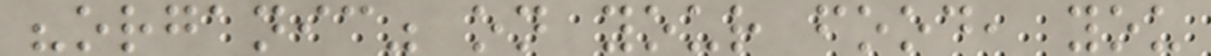"organic" on your food, you
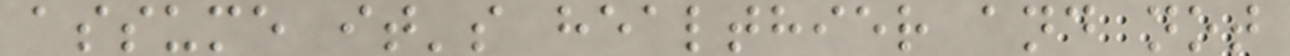assume it's healthier and not
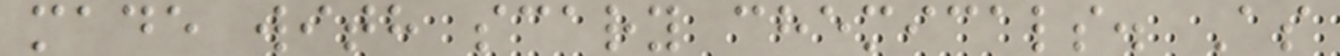made with scary chemicals. As
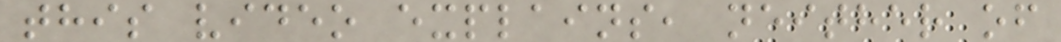this video explains, neither of
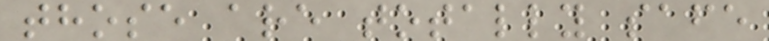those are totally safe
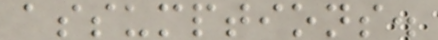assumptions.
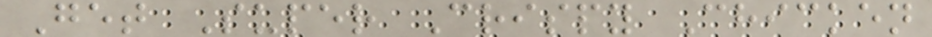Get Super Crispy Chicken
